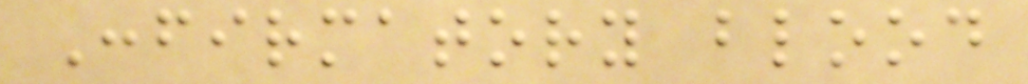Confirmatory blood
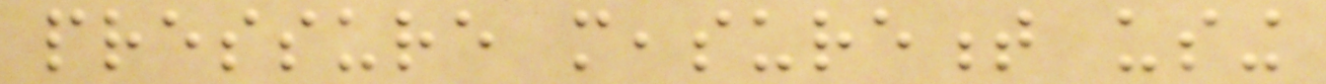pressure measurement using
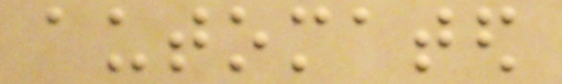automated
